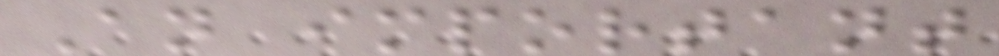An important
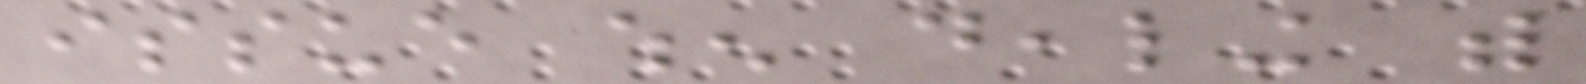issue when dealing with
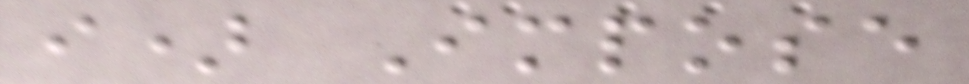i) Impose
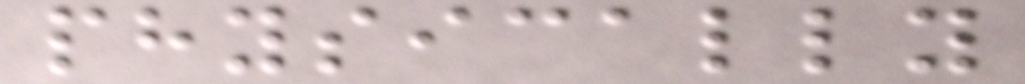physically
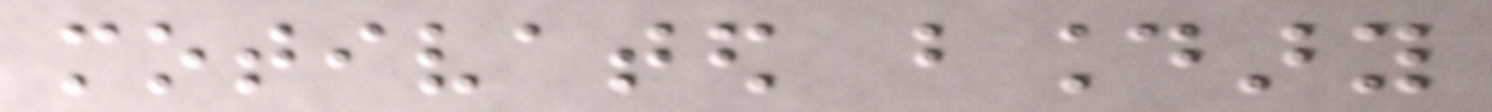motivated boundary
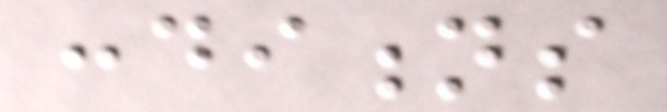conditions
